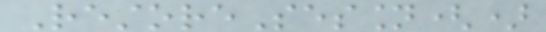RestoreSession()
